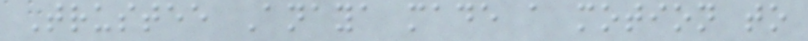Trustee Anaya made a motion to
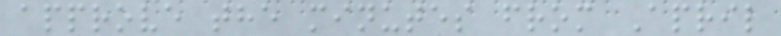approve the minutes from April
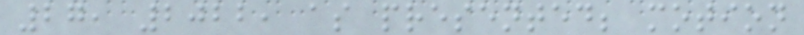27, 2022, as presented; motion
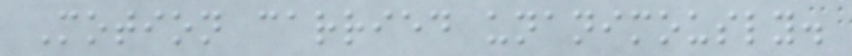Motion carried unanimously.
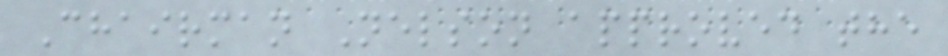Chairman Nelson approved the
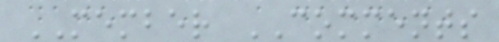MEMBER COMMENTS
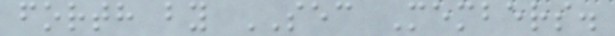forth by SEC Members.
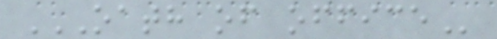OATH OF OFFICE
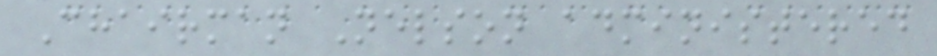Chairman Nelson administered
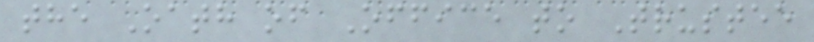the Oath of Office to Trustee
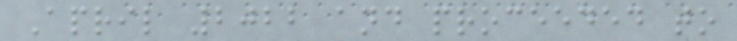April 2022 and proceeded to
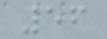56
